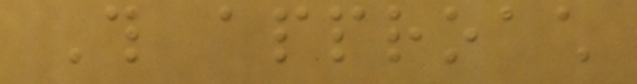This approach
